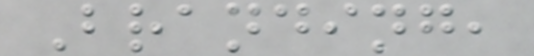Branding,
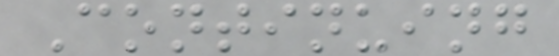Continuing
